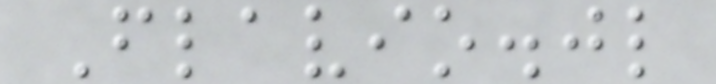Flavio.jl
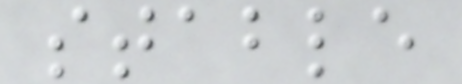stable
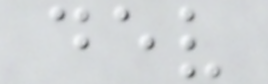dev
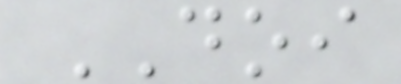DOI
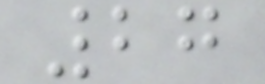27
